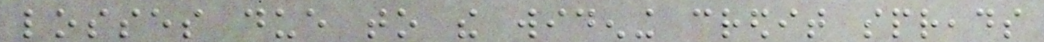losses due to the widening credit spreads
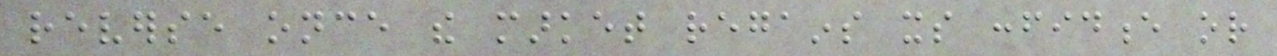reverse once the market regains its confidence or
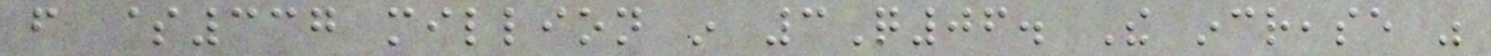from $337 million in 3Q06. The increase was
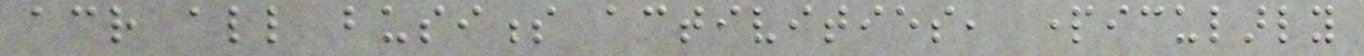across all business activities, particularly
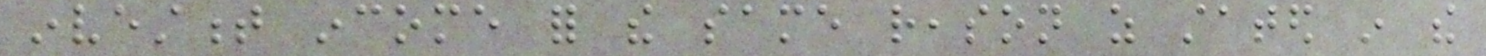investment income for the same reason as stated in the
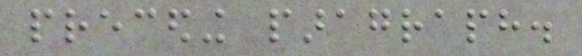preceding paragraph.
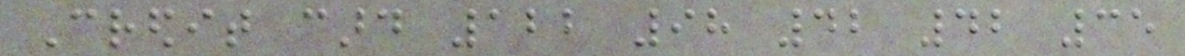Credit card 122 98 42 42 35
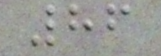86
